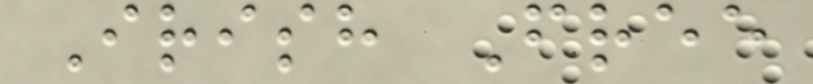Irish Free
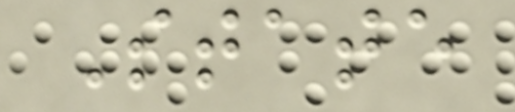State
